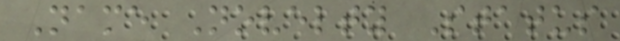Name Novelty Status
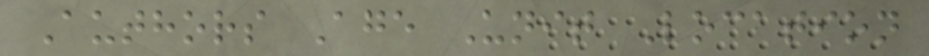Authors Age Unit Location
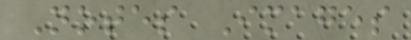Notes Images
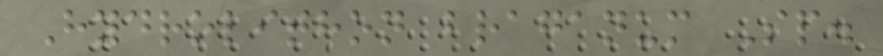Hydrolithon braganum Sp.
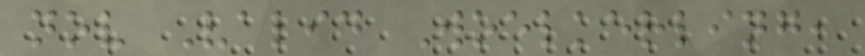nov Valid Woelkerling,
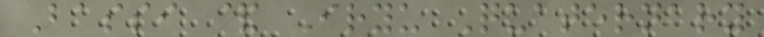Bassi & Iryu Quaternary
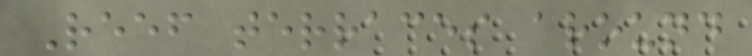Reef terraces around
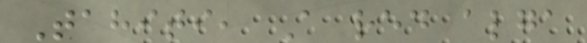Tahiti, A red alga
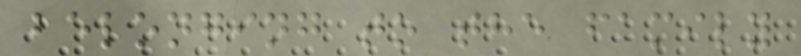belonging to the family
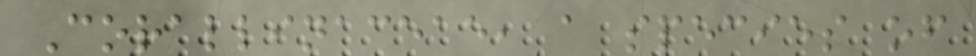Corallinaceae, a species of
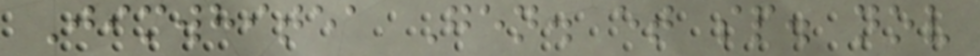Jimwhitea Gen. et sp. nov
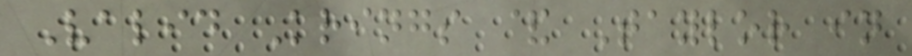Valid Krings & Taylor in
